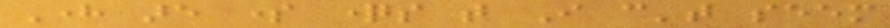Here are some questions that I can't seem
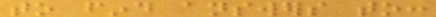to find answers to:
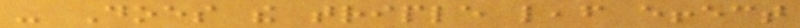- Does the triple leaf effect
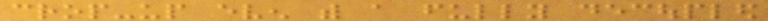crop-up even with a fully decoupled
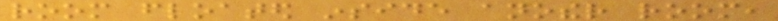room floated inside another room,
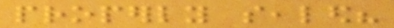properly sealed?
